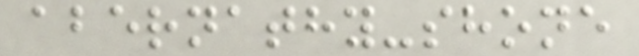abernathy-shone
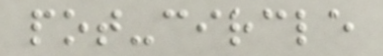pot-circle
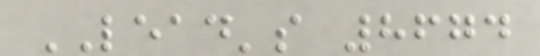LEAD's 8674
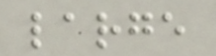large
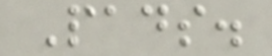Pads.
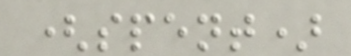(spent)
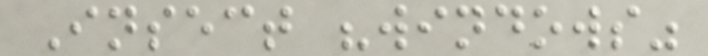Insect "windows"
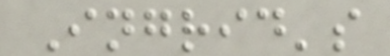Ingrid's
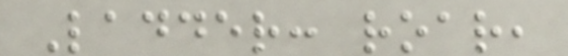Ladder: roar,
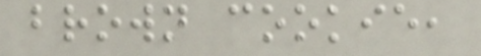brown cookie,
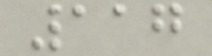117
